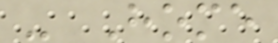- Home
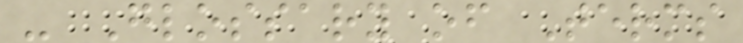- Glossary of Terms
